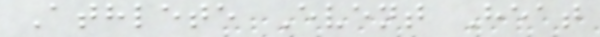Athlete Event Heat
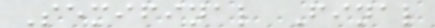Semifinal Final
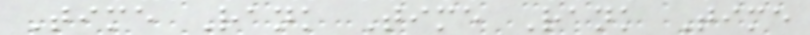Time Rank Time Rank Time
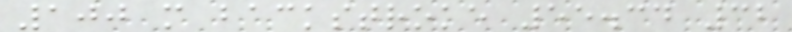100 m backstroke 55.34 32
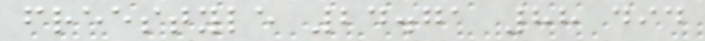freestyle 24.71 88 did
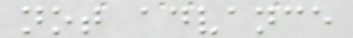not advance
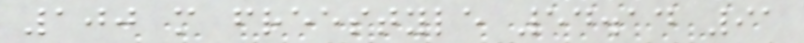100 m freestyle 54.14 91
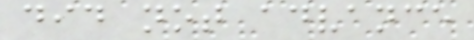did not advance
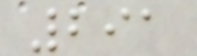291
